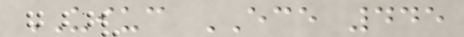UIUC ECE 445
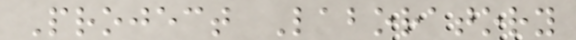Project Laboratory
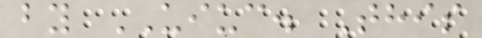by UIUC. This
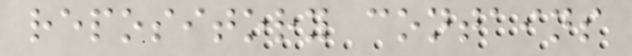repository contains
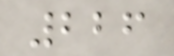226
